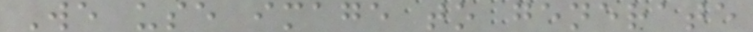We use image to generate
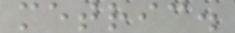metric.
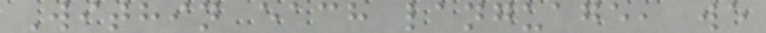Within each language, we
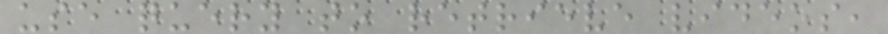use query to retrieve videos,
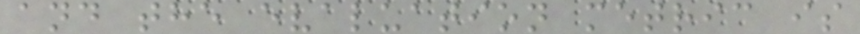and the evaluation metric is
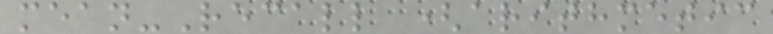mean-Recall (arithmetic
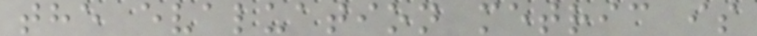the evaluation metric is
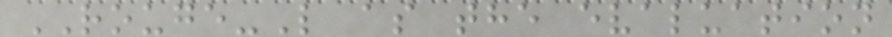ROUGE-L as the evaluation
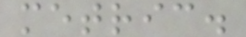metric.
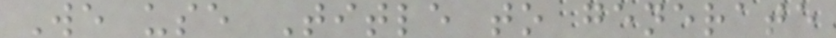We use Title to generate
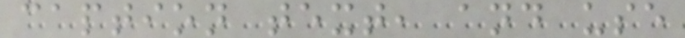caption text, and use
